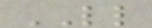LL
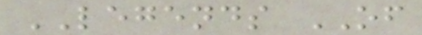LEGENDS OF
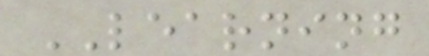LEARNING
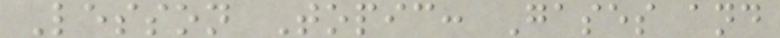Lesson Topic: Gases and
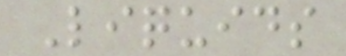Liquids
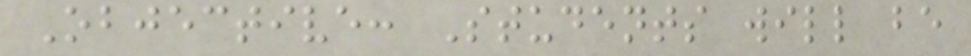Objective: Students will be
